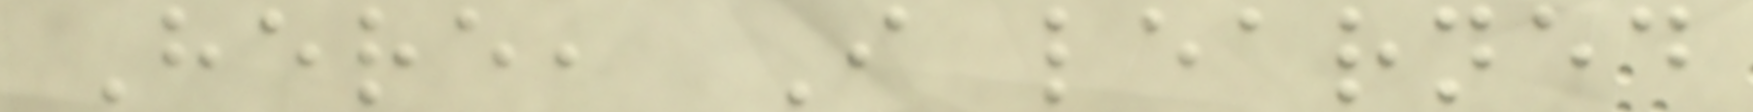Here, I learned
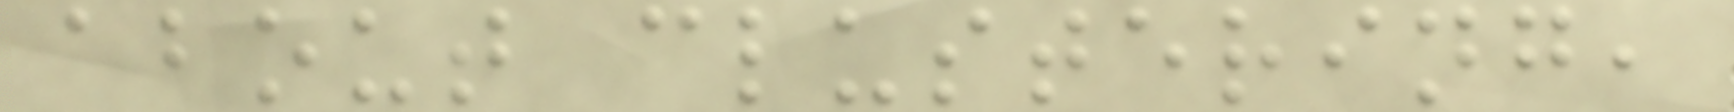about clustering,
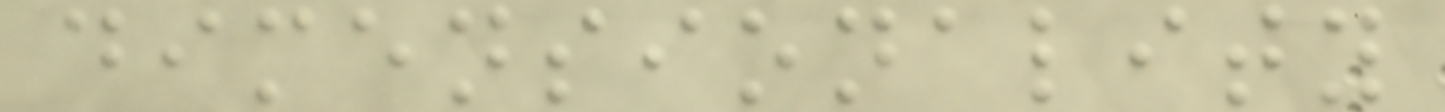dimensionality
